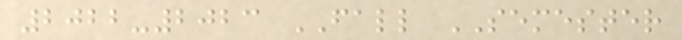2022-2023 FALL SEMESTER
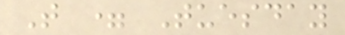T = Tuesday
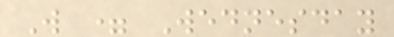W = Wednesday
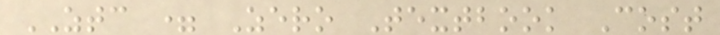ZTC = Zero Textbook Cost
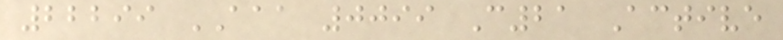22299 AAA 0099 C21 Active
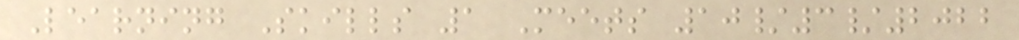Learning Skills 1 Meets 10/3/2022
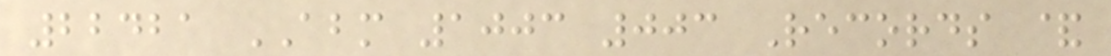22421 ABM 1003 003 Records &
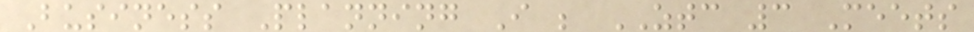Business Planning I ; ZTC 3 Meets
